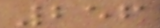256
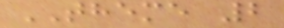THEME 2
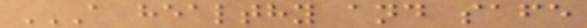A HEALTHY AND SAFE
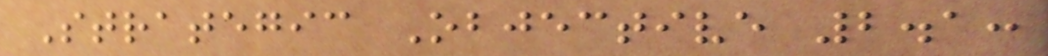Strategic Objective 2.1:
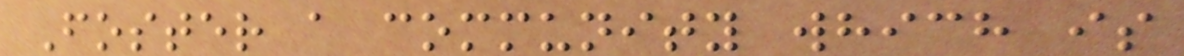Foster a community which is
